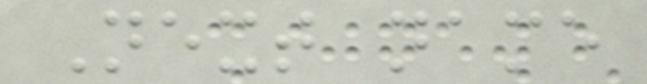Next name
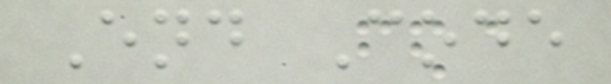End Code
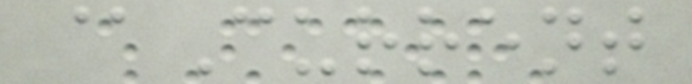@Current
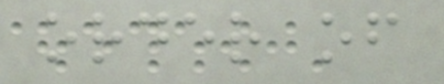order of
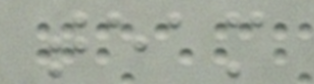team
